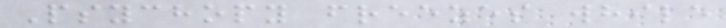Psychopy freezes while
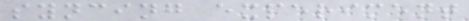syncing experiment
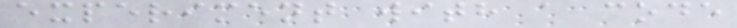experiment with a code
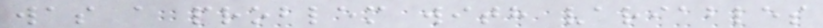was a problem with variables
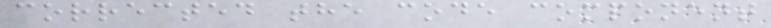corrected the code component
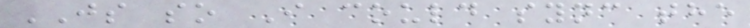JS so I could sync the
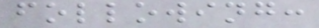following:
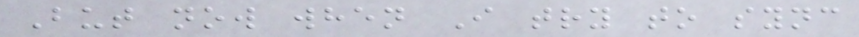But now when I try to sync
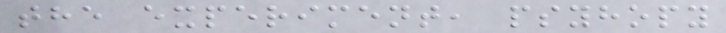the experiment, psyhopy
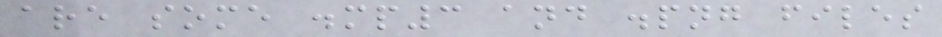are some .mp3 and .png files
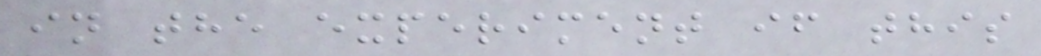in the experiment if this
